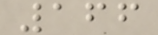166
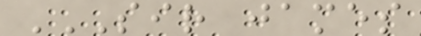SIR JAMES
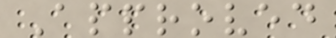Approved
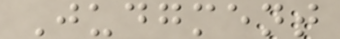Judgment
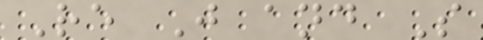Re J and S
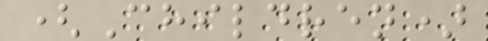(Children)
